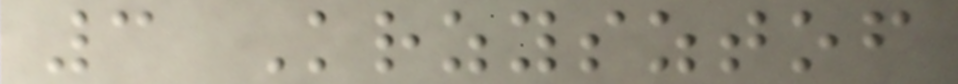3 Krzysztof
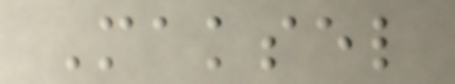Maksel
